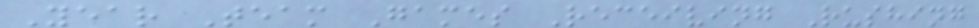Year Team Games Receiving Rushing
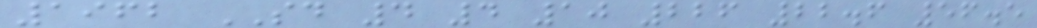1962 SD 4 4 10 226 22.6 56.5
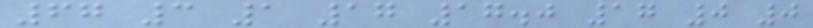67 3 1 17 17.0 17 0 0
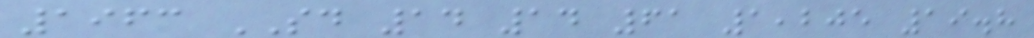1963 SD 14 14 61 1,205 19.8
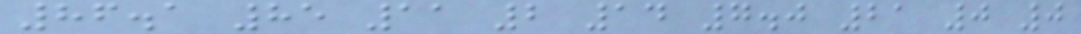86.1 85 11 2 14 7.0 21 0 0
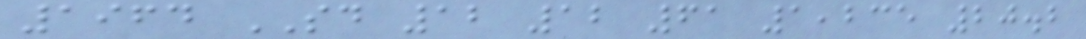1964 SD 12 12 61 1,235 20.2
